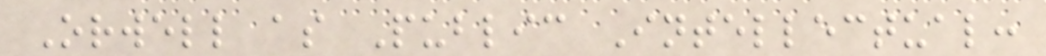Orwell as Public Intellectual:
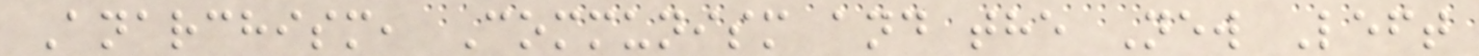Anarchism, Communism and the New Left
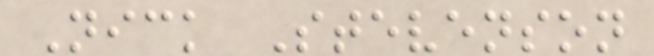Nick Stevenson
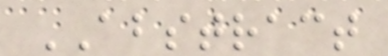ABSTRACT
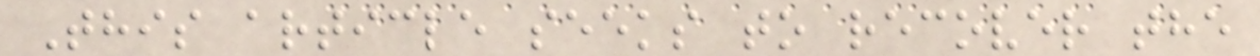This article seeks to recover the
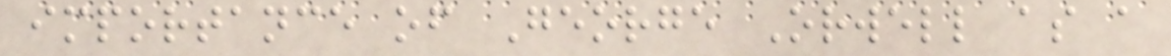importance of George Orwell as a
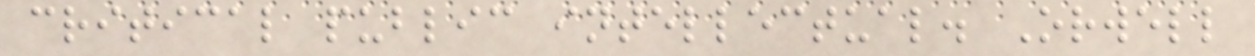critical public intellectual. Orwell
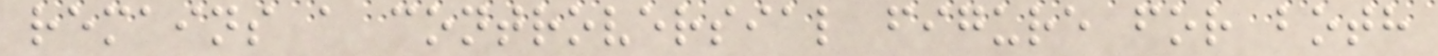remains a controversial figure for both
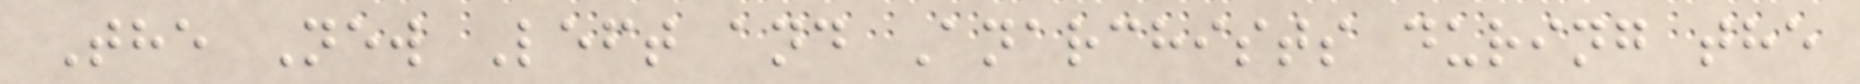The New Left and Anarchists during the
